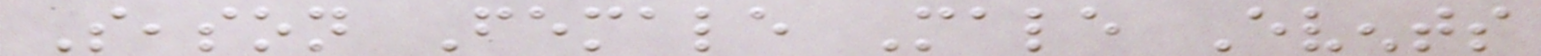Season Female Male Events
